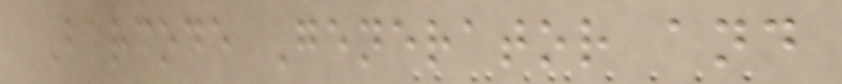Barcode Generator and
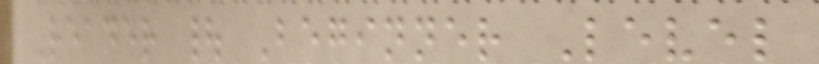Reader | Beginner Level
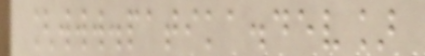[www.patika.dev]
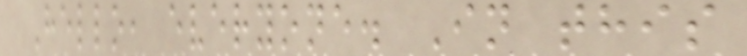Hello, everyone. In this
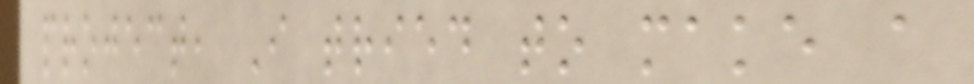project, I tried to make a
